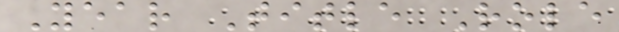Year Title Role
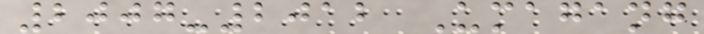2007-2012 Umagang
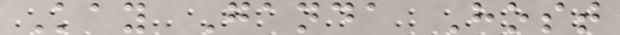Kay Ganda Host
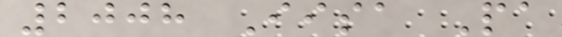2008 Iisa Pa
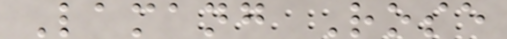Lamang Rose
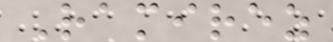Ramirez
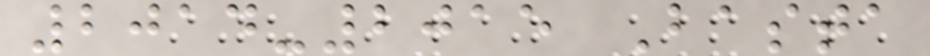2014-2015 Basta
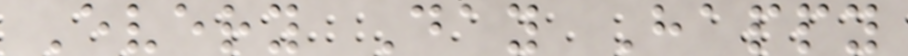Every Day Happy
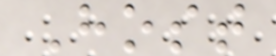Host
